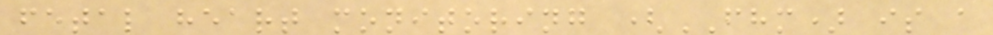fetal heart monitoring (FHM) is a
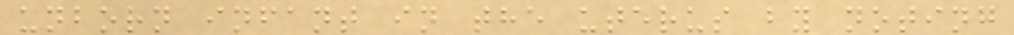unborn infant in the uterus by noting
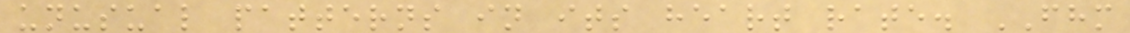unusual patterns in its heart rate. FHM
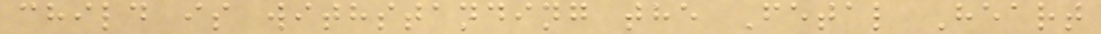child is withstanding the Fetal Heart
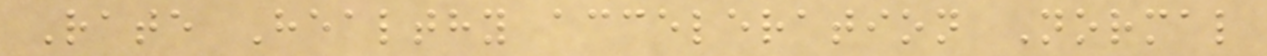Rate Healthy acceleration Normal
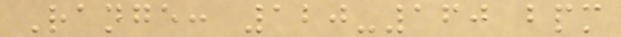Range: 120-160 bpm
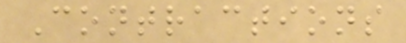Contractions
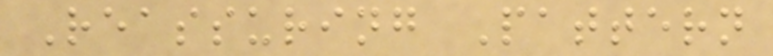Reassuring Pattern
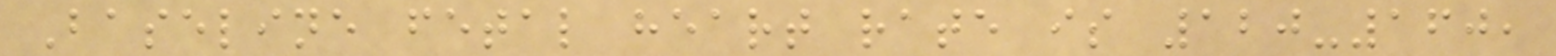Baseline fetal heart rate is 120-160,
